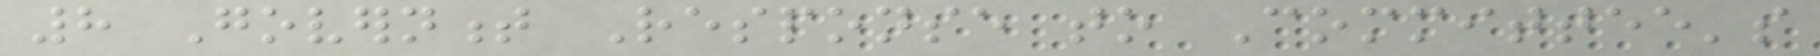8 Government Response to Committee's
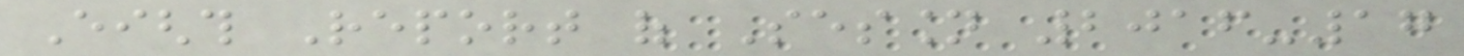Eighth Report of Session 2016-17
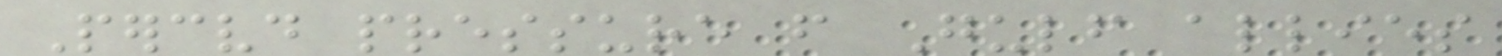Perceived pressure from Gulf allies
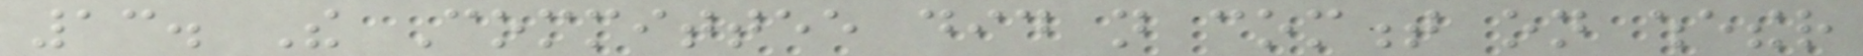13. The Committee did not comment on whether
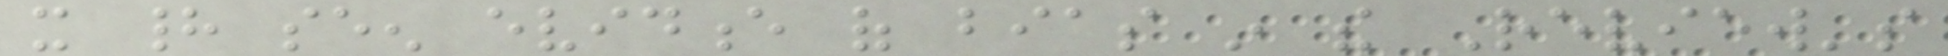it had seen evidence of bias in the Review's
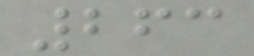263
